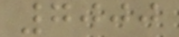7000
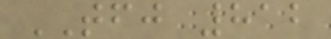TFJ 812
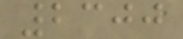2300
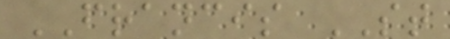FRANCIS ST
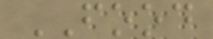FOOD
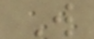W
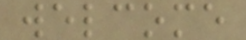welcome
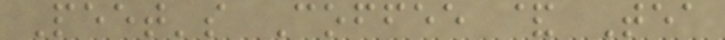Peet's Coffee & Tea
